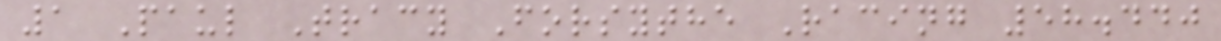1 Paul Tracy Forsythe Racing 58.440
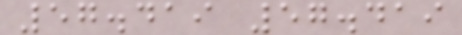57.419 57.419
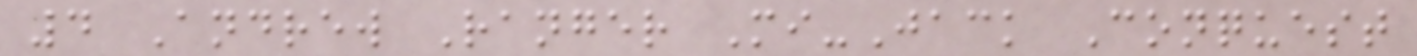4 Andrew Ranger Mi-Jack Conquest
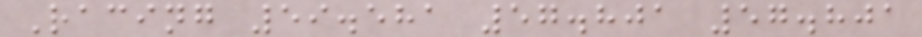Racing 59.581 57.801 57.801
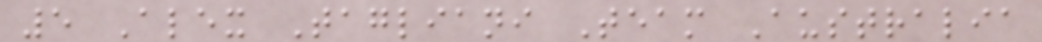5 Alex Tagliani Team Australia
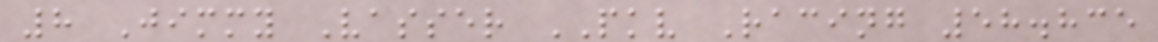8 Jimmy Vasser PKV Racing 58.835
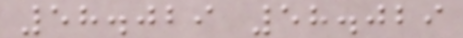58.029 58.029
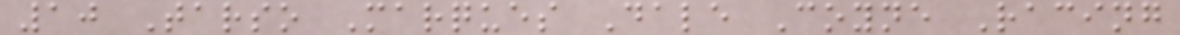10 Tarso Marques Dale Coyne Racing
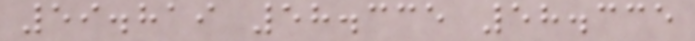59.819 58.335 58.335
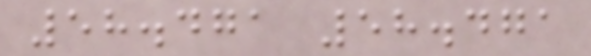58.471 58.471
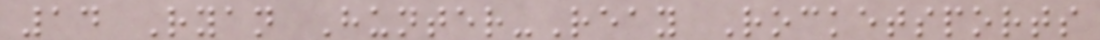14 Ryan Hunter-Reay Rocketsports
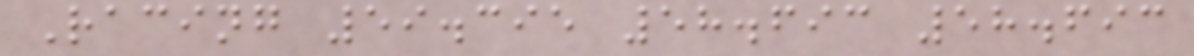Racing 59.395 58.693 58.693
